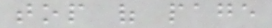top of page
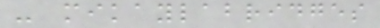- mikaylabridges
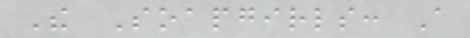The Soapgirls: A
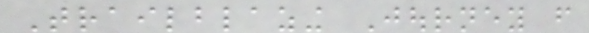Trailblazing Journey from
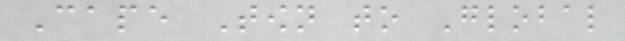Cape Town to Global
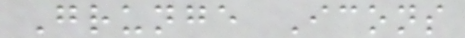Grunge Icons
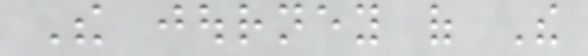The journey of The
